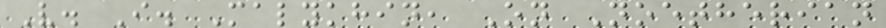V. I. Malykhin, On Noetherian
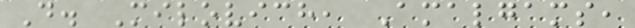D. Milovich, Amalgams,
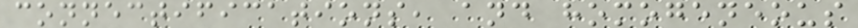connectifications, and homogeneous
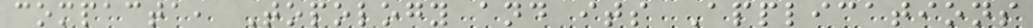compacta, Topology and its Applications
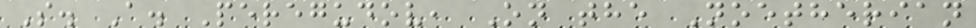S. A. Peregudov, On the Noetherian
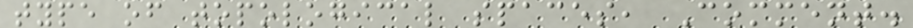type of topological spaces, Comment.
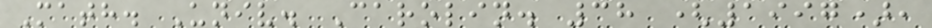Math. Univ. Carolin. 38 (1997),
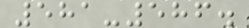581-586.
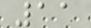11
